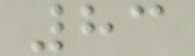83
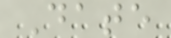Date
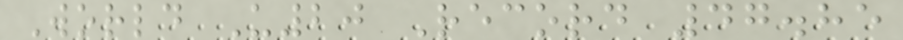World U20 Record 47.85
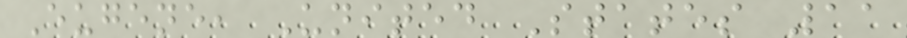Eugene, United States 11
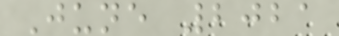June 2021
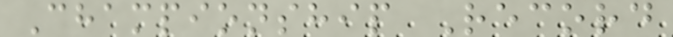Championship Record
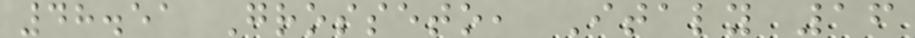48.51 Grosseto, Italy 16
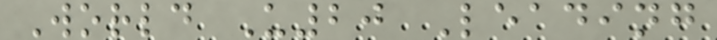World U20 Leading
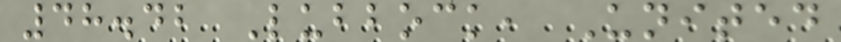48.42 Lubbock, United
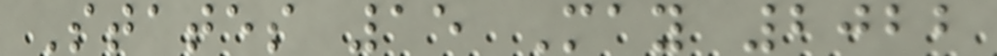States 15 May 2022
